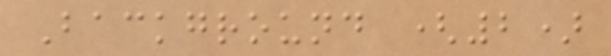Background (2)
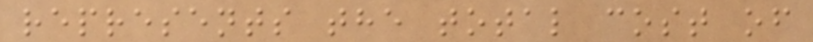represents the total cost of
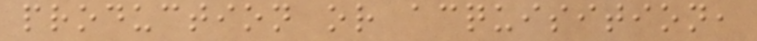production or acquisition,
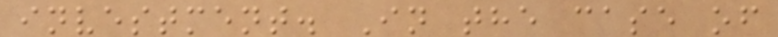investment. In the case of
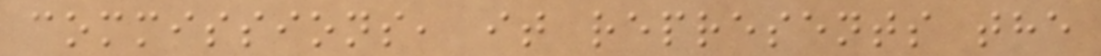commissions, it represents the
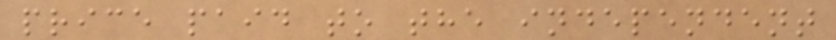price paid to the independent
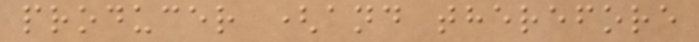producer (and therefore
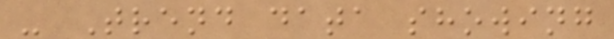- Trend data showing
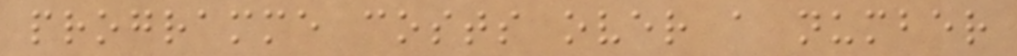programme costs over a number
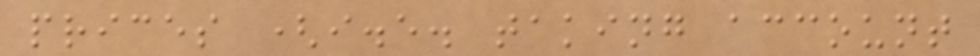prices (i.e. taking account
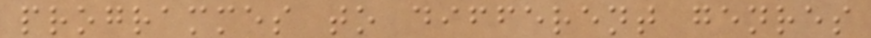programmes to different genres
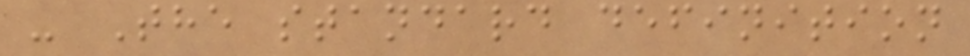- The standard definition
